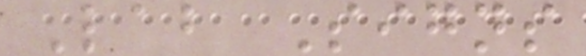Lab Signs
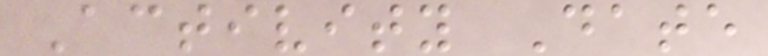Activity Date
